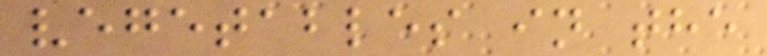vegetables in the
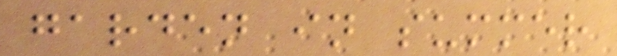garden in summer
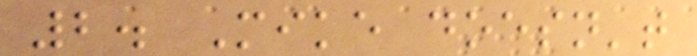2. Mike doesn't
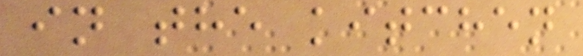in the kitchen
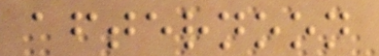afternoon
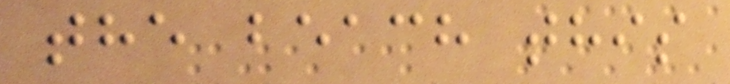the beach this
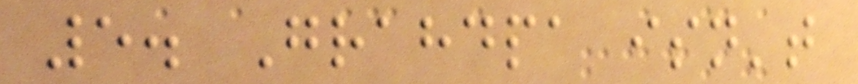5. Grahdpa isn't
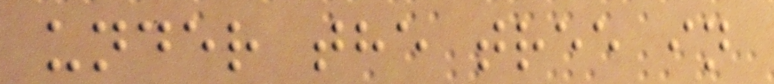under the tree in
